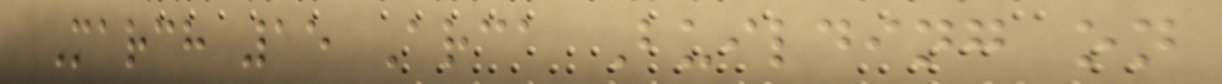March 15 Arca Building on
